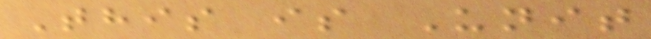This is Unit
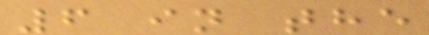6 in the
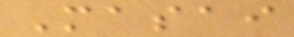Masai
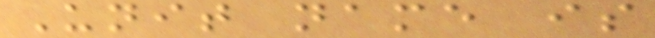Unit name is
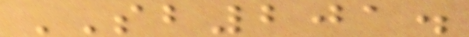SB201.
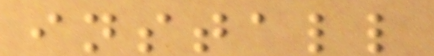install
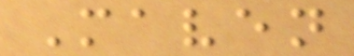Maven
